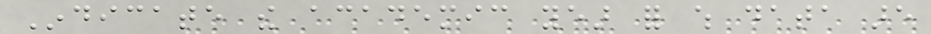Indicate the academic year for which data are
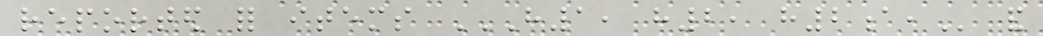reported for items H1, H2, H2A, and
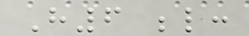H6 below:
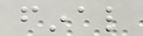final
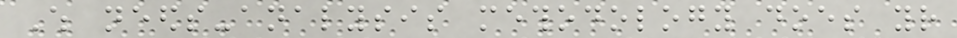Which needs-analysis methodology does your
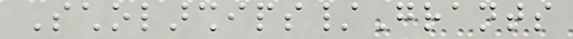Scholarships/Grants
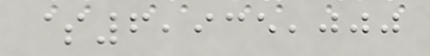$6,935,000
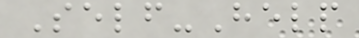Self-Help
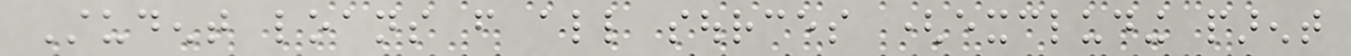Student loans from all sources (excluding parent
